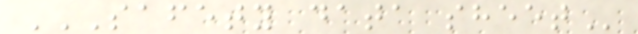SAFETY DATA SHEET
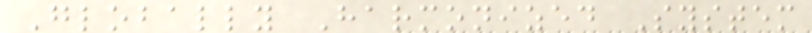Globally Harmonized System
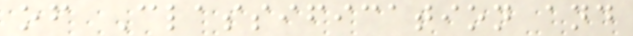of Classification and
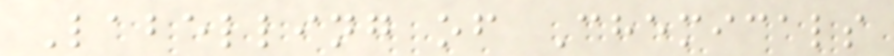Labelling of Chemicals
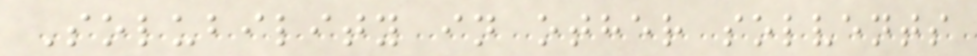Solubility in other solvents
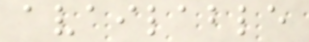available
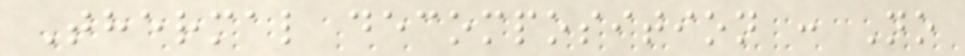Thermal decomposition : No
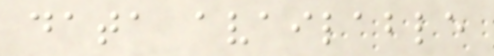data available
